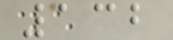132
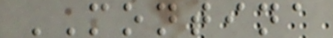MONTINA
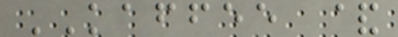KAFFEE &
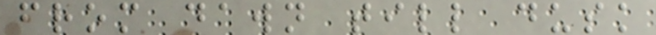from dawn till dusk
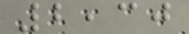2,30
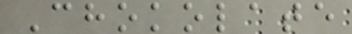Chokolate
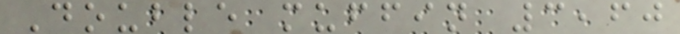Double muffin 3,60
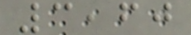3,60
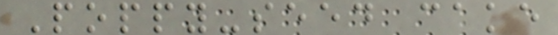Poppy-seed cake
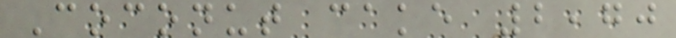Coconut cake 2,70
